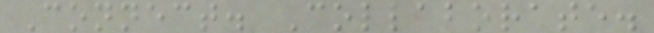Connect. Collaborate.
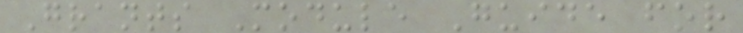Grants Module Guide for
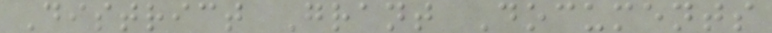District Grant Documents
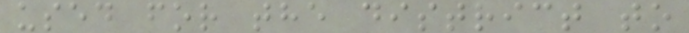used for the district to
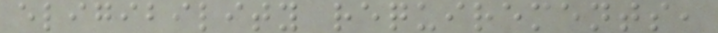eligibility requirements,
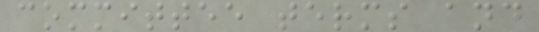committee terms and
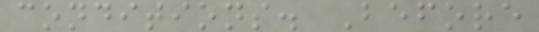conditions. Before
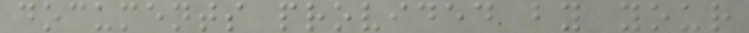documents provided by your
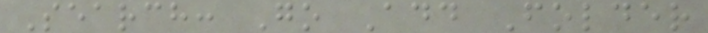Search: Go Add Folder
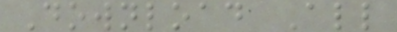Download All
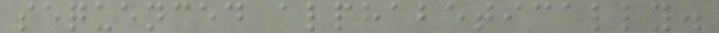sequenced alphabetically.
